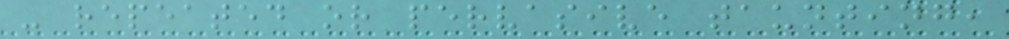- repeated or pervasive taunting,
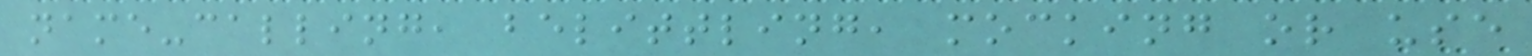name-calling, belittling, mocking or use
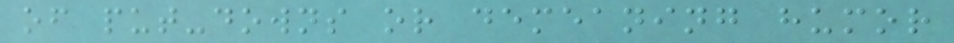of put-downs or demeaning humor
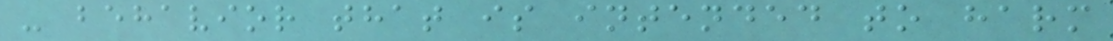- behavior that is intended to harm
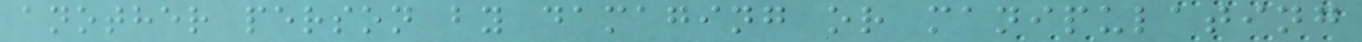another person by damaging or manipulating
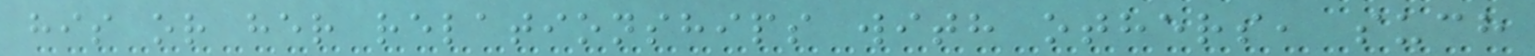his or her relationships with others, such
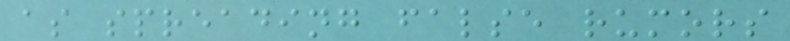as spreading false rumors
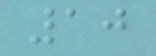10
